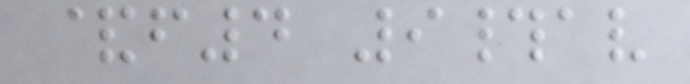&f4 9#av
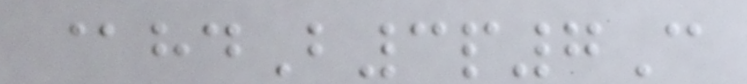@hdB3p7C
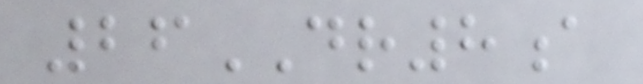26DR8a
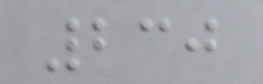230
